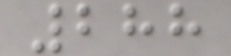288
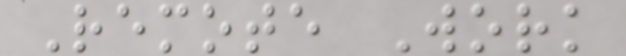Remote Work
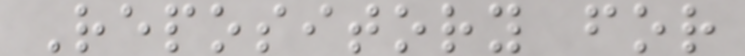Repository for
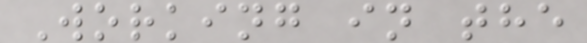Working in the
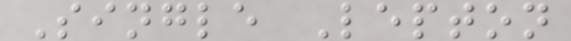Single Lepton
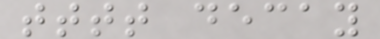tttt decay
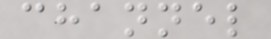channel
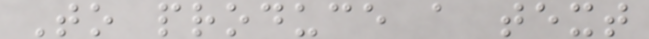To produce a text
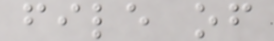file of
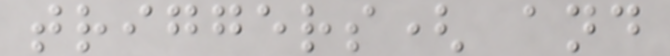triggers( and
